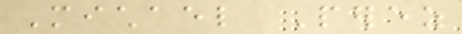Michael Perez
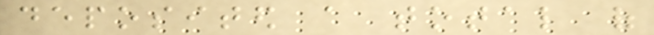deposited a total of
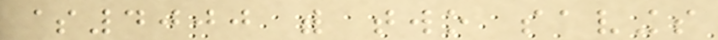$4000 with two savings
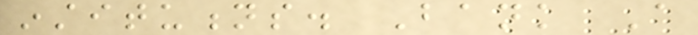institutions. Bank A
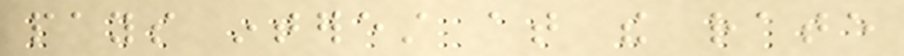pays interest at the rate
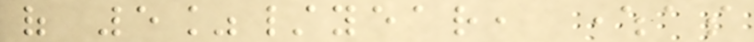of 5%/year, whereas
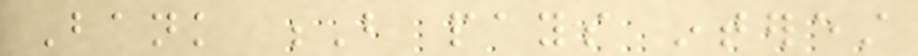Bank B pays interest
